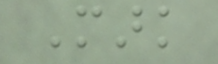Mark
